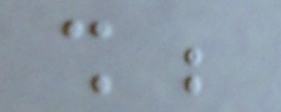shall be
